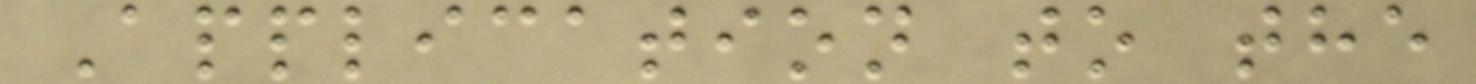Application to the
